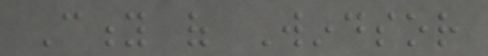City of Windsor
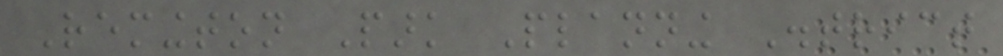Remington Park Planning District
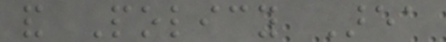and Policy Area
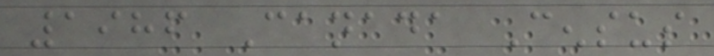1986 Canada Census
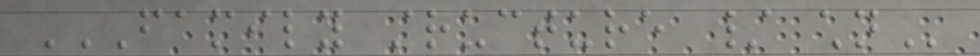FAMILY STRUCTURE / CHILDREN
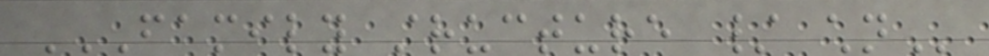FAMILY STRUCTURE / CHILDREN
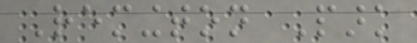Remington Park
